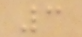3
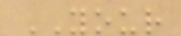YOUR
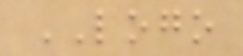LOGO
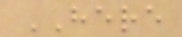HERE
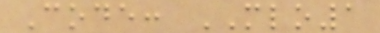Code: MLO1
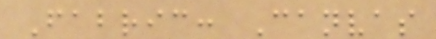Fabric: Canvas
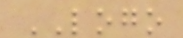LOGO
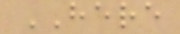HERE
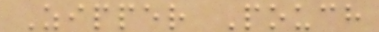Zipper Pouch
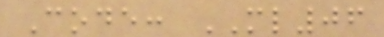Code: ML06
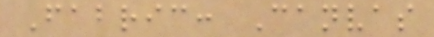Fabric: Canvas
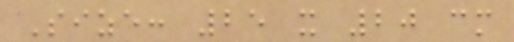Size: 25 x 20 cm
